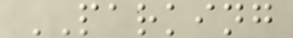PARKING
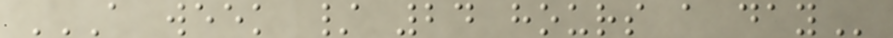A WEEK / 24 HOURS A DAY
